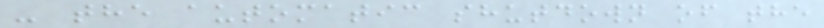- the automatic shutdown of the
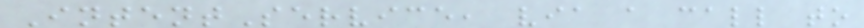IntentService, via a call to
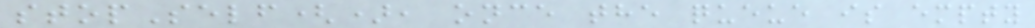stopSelf(), once the queue is empty
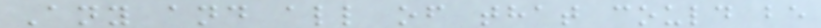Any and all of that could be
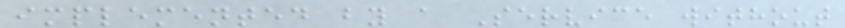implemented by a Service without
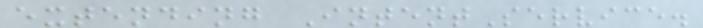extending IntentService.
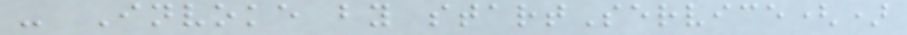- Invoke by startService()
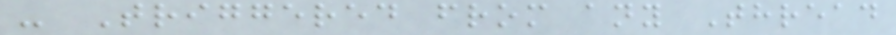- Triggered from any Thread
